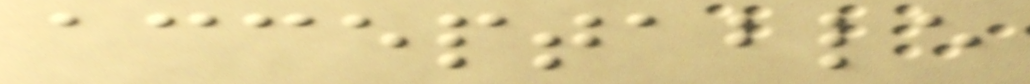acceptable
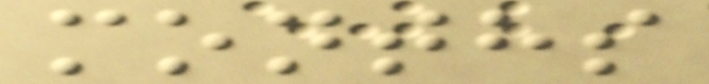months
